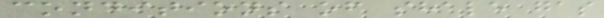conditions of shale gas
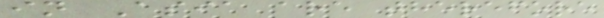in Asia are therefore
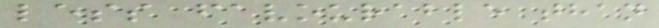less favourable than
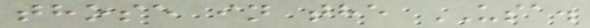those in the USA.
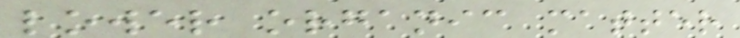lower organic matter
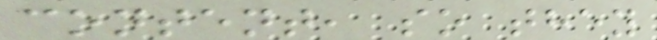content, so they
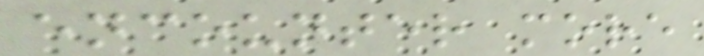encounter more
